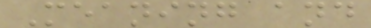Meaning and
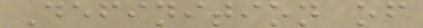Definition of
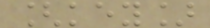[key]
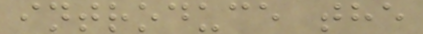introduce the
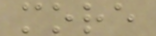more
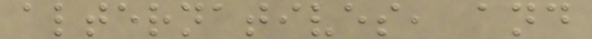alternatives, and
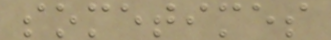sometimes
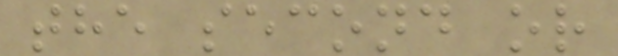the second or
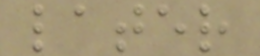later
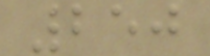250
